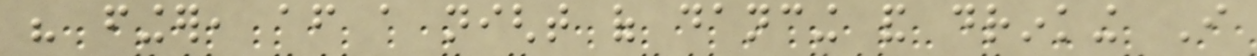his finger, after a night of dancing and drinking I
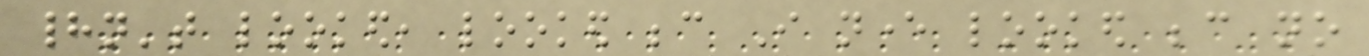hadn't looked, looked because I never looked because no
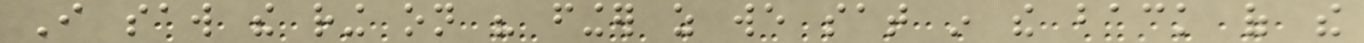I saw the ring on his finger as we sat in the back of the
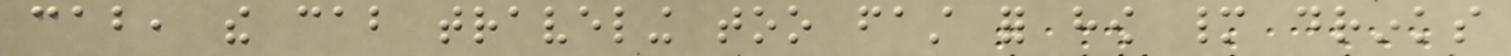cab, the cab traveling too fast for how many drinks
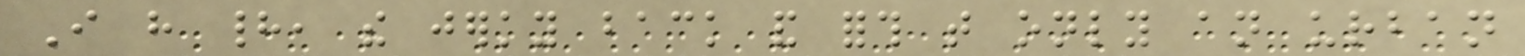I have had, the jerky back and forth that only an urban
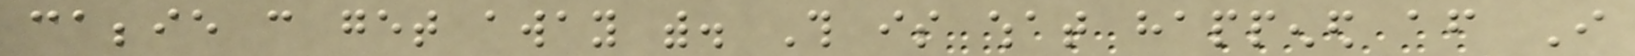cabbie can get away with. This is what happened after I
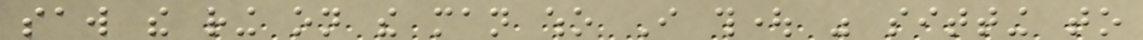saw the ring on the man who I thought was sitting to
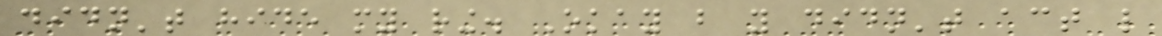didn't hide my ring. Okay but you didn't act like
